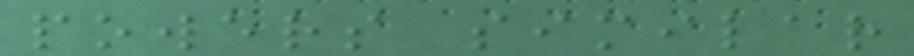powers similar
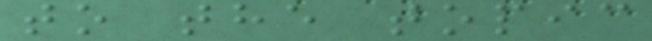to the topic
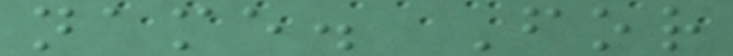name. For
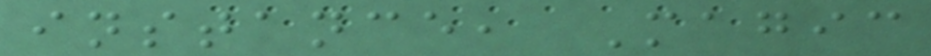instance, Magic
